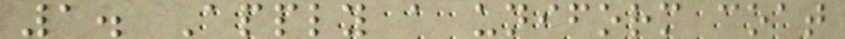1. Apply a uniform coat
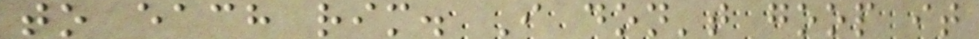to each rim. I don't goop it
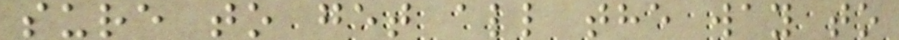sure to get all the way to
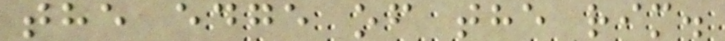the edge of the rim.
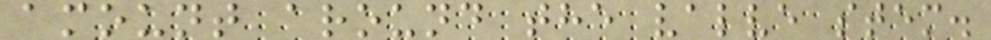amount around the valve stem.
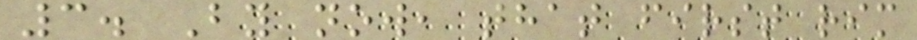3. By now, that first rim
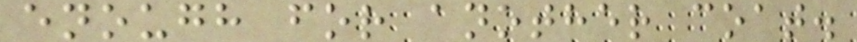enough for another coat.
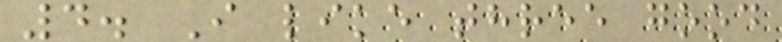4. I like three good
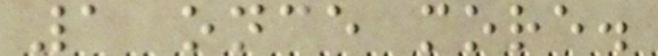1 once more.
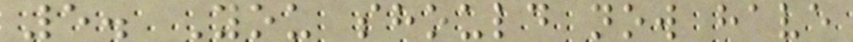5. You should now have
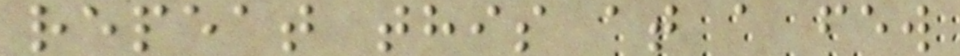repeat this at a few
